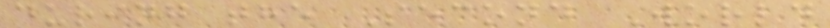during the Second World
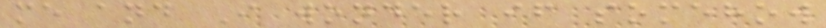me and I wonder if somehow
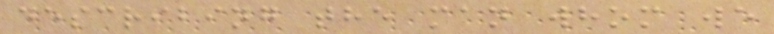describing the man whom we
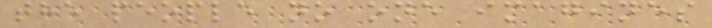the people no one imagines
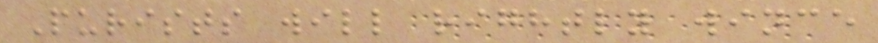Purists will rightly wince
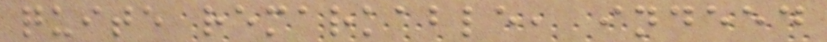quite remarkable, indeed
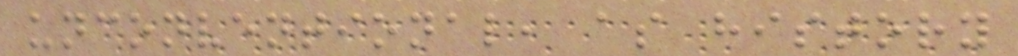unconventional, as history
